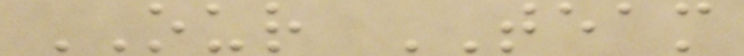OUR TEAM
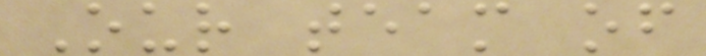Our team of
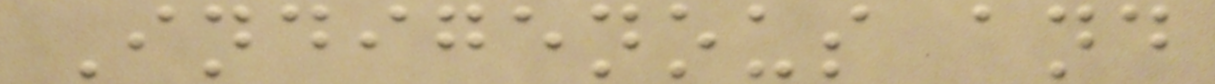Indigenous and
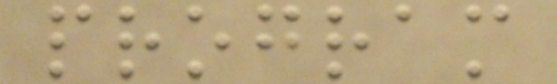program
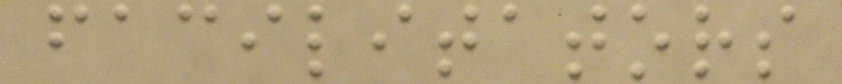facilitators
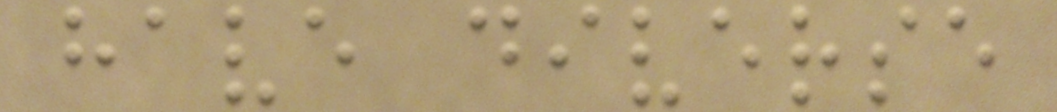have diverse
